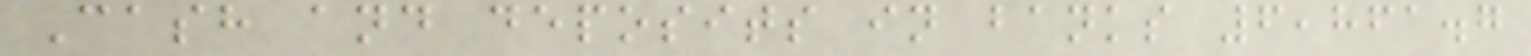Cash and deposits in banks 6,861.7
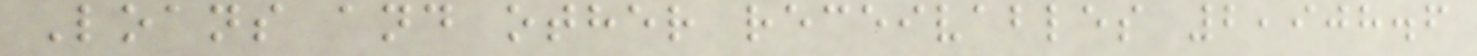Loans and other receivables 2,908.6
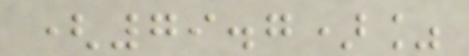(79.7)%
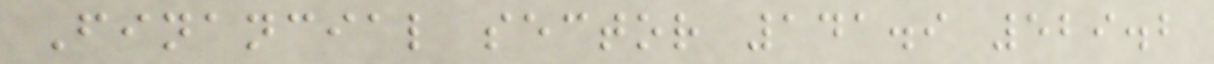Financial sector 141.9 529.2
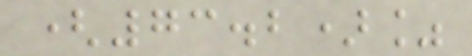(73.2)%
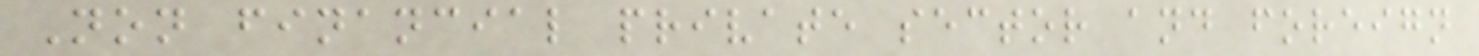Non financial private sector and foreign
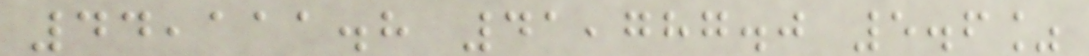44,111.8 41,787.0 5.6%
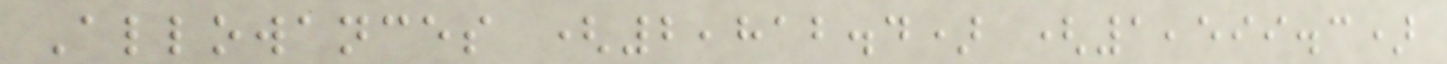Allowances (2,812.4) (1,599.3)
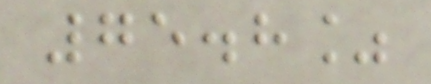75.8%
